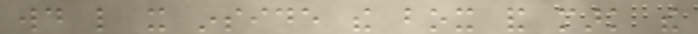would like it inside the box and mark the
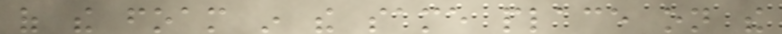of the foam in the same place on the
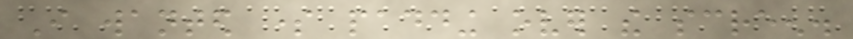I wanted some padding over the screen.
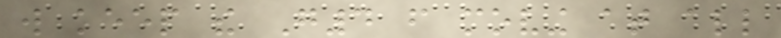will keep the G4 from moving at all
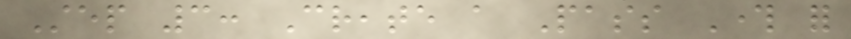Step 3: Create a Pass Through for
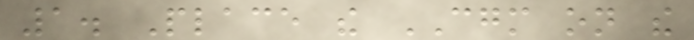1. Place the CGM on the
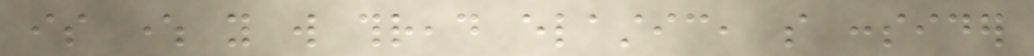is where you will thread elastic, so consider
